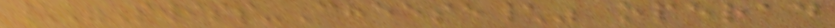\"Swiss-Cheese\" operad
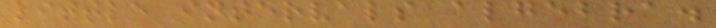little intervals algebra.
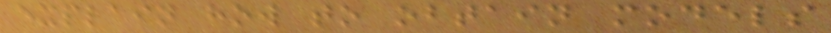explain how to obtain models
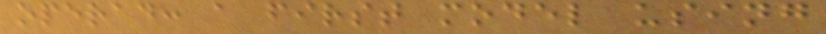operad: a first model using
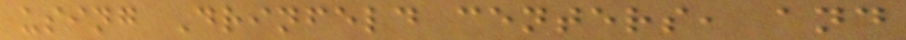using Drinfeld centers, and
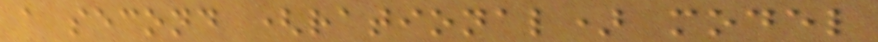a second (rational) model
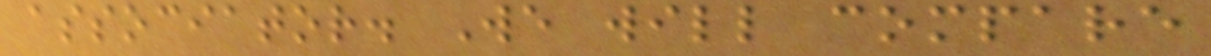associator. We will compare
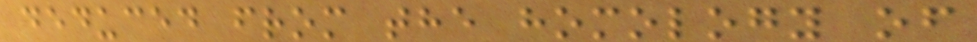deduced from the homology of
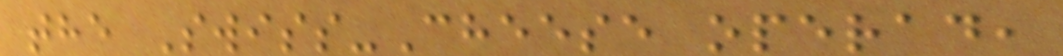the Swiss-Cheese operad,
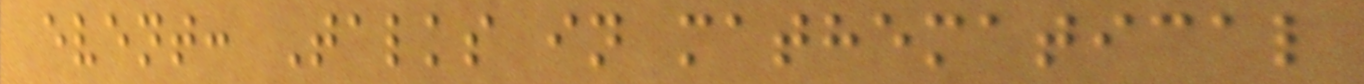event: Talks in mathematical
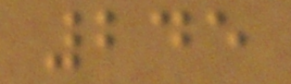245
